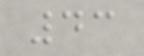43
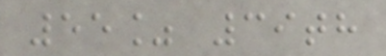55% 39th
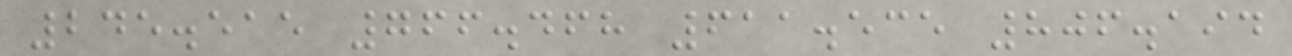245.515 766.468 611.535 806.194
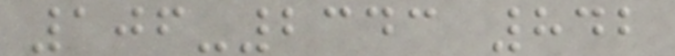106-2343 842
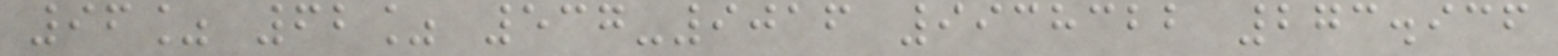96% 62% 537-9016 9938322 273.936
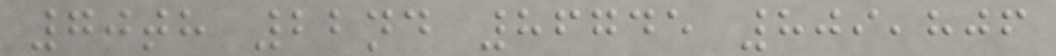70th 22nd 86745 809,806
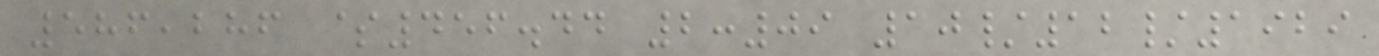586,286 $456.44 2:09 10/12/1929
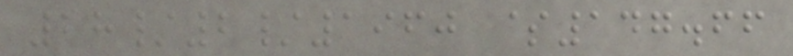28/2/1960 $147.66
